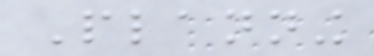Planning
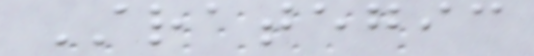Strategic
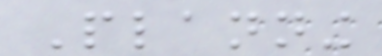Planning
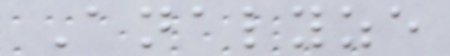Analyze
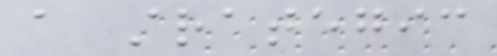a strategic
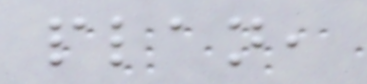plan,
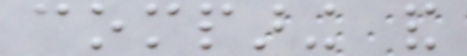comparing and
